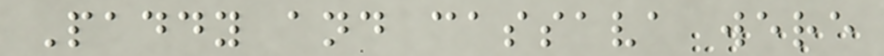Paddy and cassava were
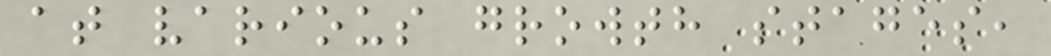at various growth stages,
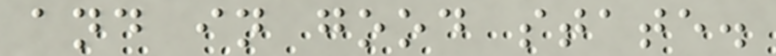and in good state.
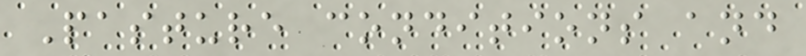Pasture conditions and
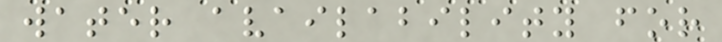water availability for
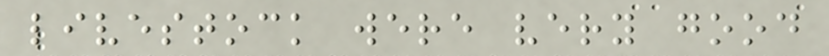livestock were very good
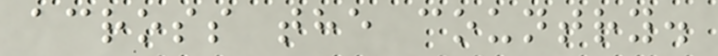across the country.
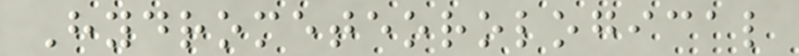Hydrometeorological
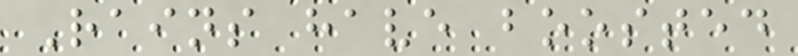Rains have boosted
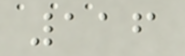116
